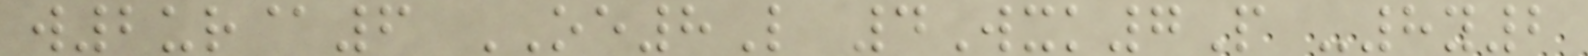w2ur@6 OE8L 4Wxk7P -8y2
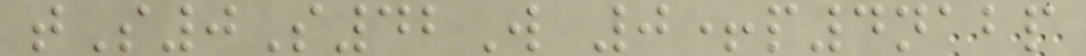tS0S42W 0+p4nabp
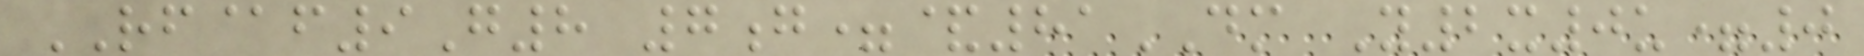RF@f9G8 7g=&81DM Y2x0u=0
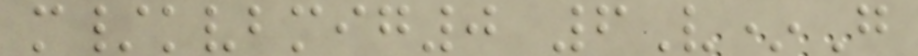m/kvbmig0 6V*G
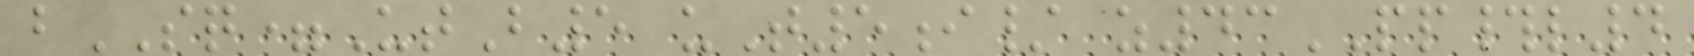bSQ=UtB5 uT5i/ z43PP#l4
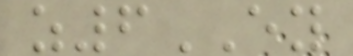z6EY
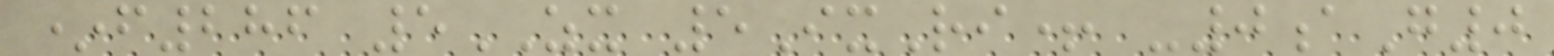*f286 5ZX 5IxRi+ -0aG0
